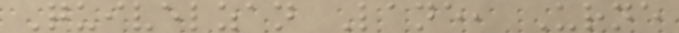Quivelzan Lane, Urne
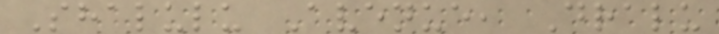Shalulu Avenue, Dralu
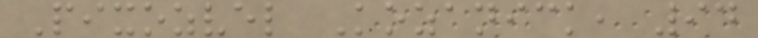Pixozvel Kozanick, 94
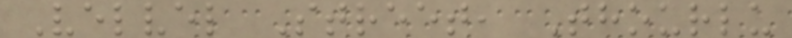Velvel Street, Thourlu
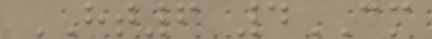HT6 4CM
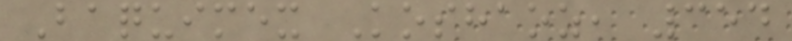Baquimex Koshaoz, 354
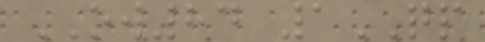OW84 1QP
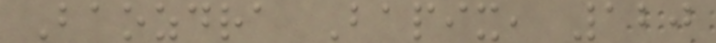Baozdra Bapix, 120
